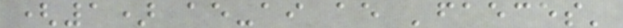(1) ae-ai ae 'faeces'
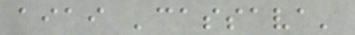aiai 'cassava'
